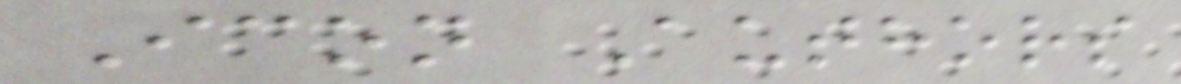Icon Authors
